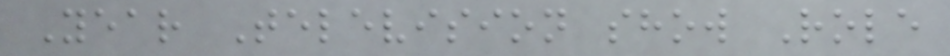Year Television show Role
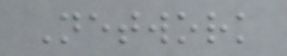Network
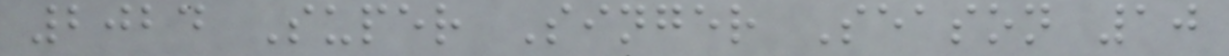2024 Super Singer Season 10
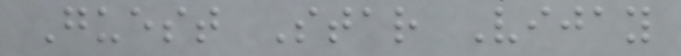Guest Star Vijay
